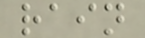rain
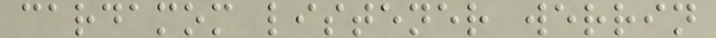cardamom listener werrin
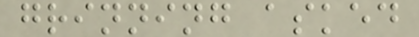grinning asked
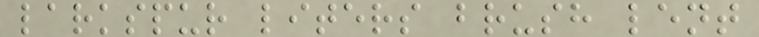larkspur liters brush lent
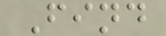Find
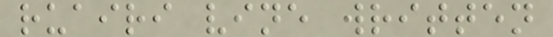ruairi vine written
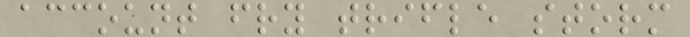account fry trifle storm
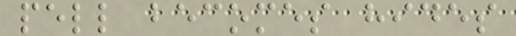pell becomes hides
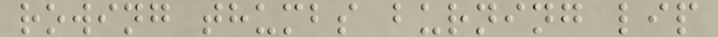rowing thumbs burning lip
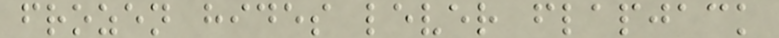frozen hides lever flapjack
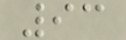93
